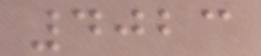4023
